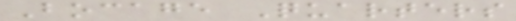Bocage Quarters
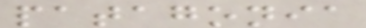patagonia
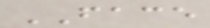FACE
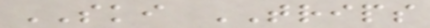SKI TRIPS
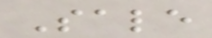Sale
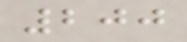200
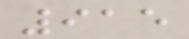915
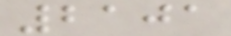2101
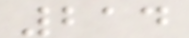214
